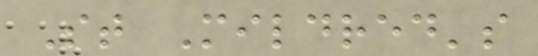St Mildred's
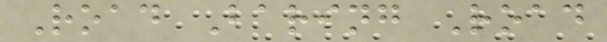Road Baring Road
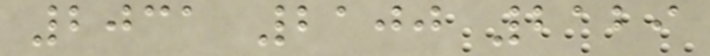2031 2100 2129
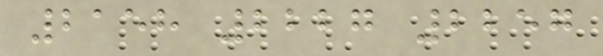2158 2227 2257
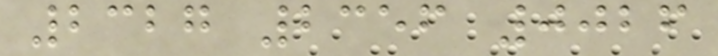2327 2356 0026
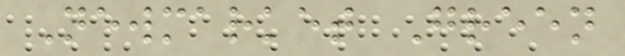Newmarket Green
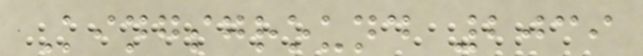Kingsground 2039
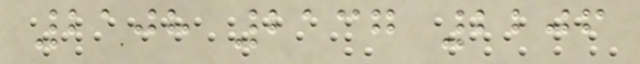2108 2137 2206
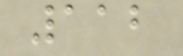112
